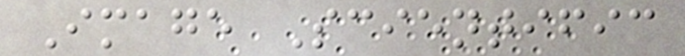Image Scientific
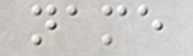name
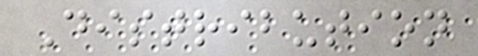Distribution
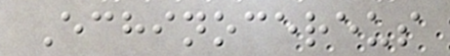Echinocereus
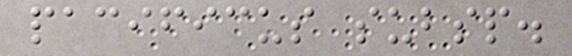pacificus subsp.
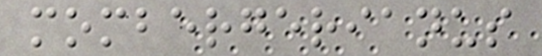mombergerianus
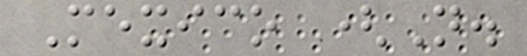Mexico (N.
